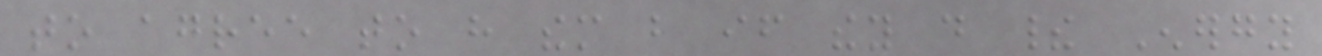to agree to have them but if they do their Energy
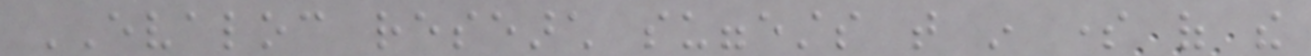EVALOC research suggests that in some of the
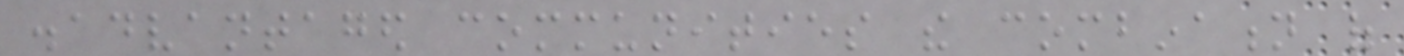disadvantaged communities the combination of
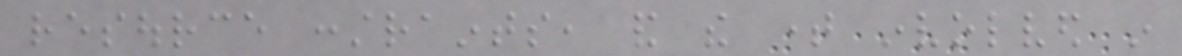resource constraints, and the time involved in
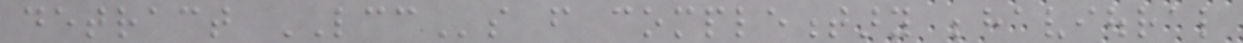detract LCCs from complementary behavioural
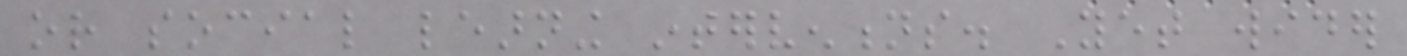or social learning interventions. Yet wider
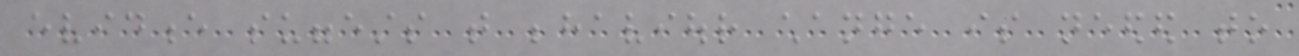evidence suggests that behaviour change is needed to
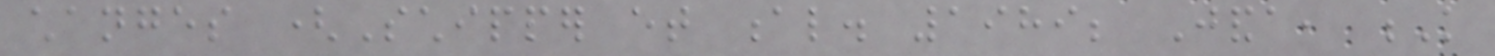changes (Schipper et al. 1989; Janda, K
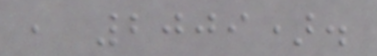, 2009).
